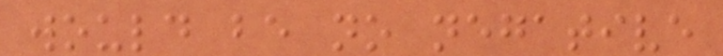would be no negative
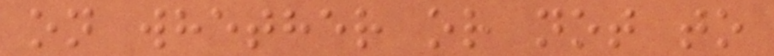on whether or not to
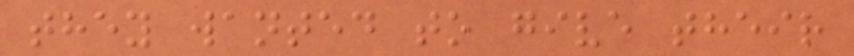they wanted to give their
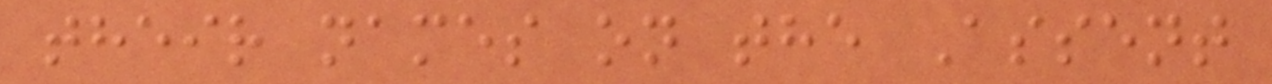their names on the Assent
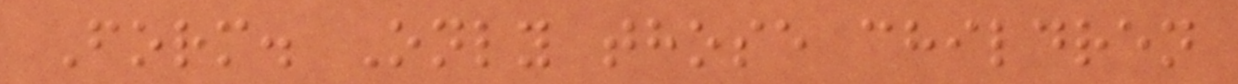Form. Only those children
